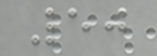50
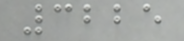3225
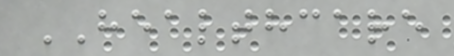HEALTHCARE
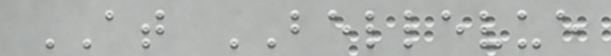AT BELLEVUE
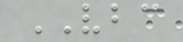VBC
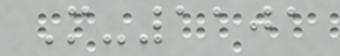M-1101
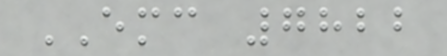EMC 7822
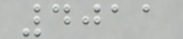4011
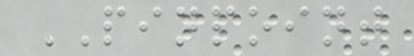PINPOINT
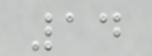14
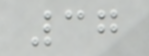37
